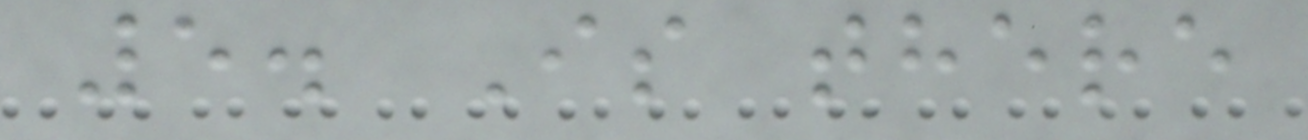5. Is there
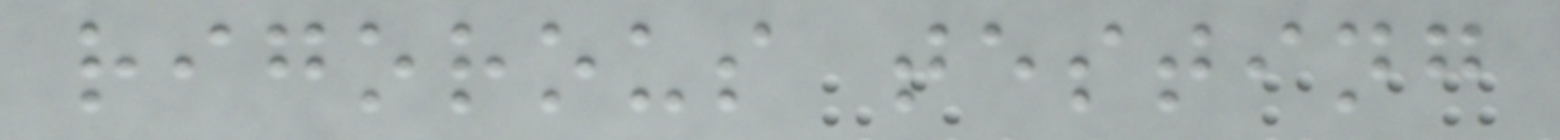rigorous testing
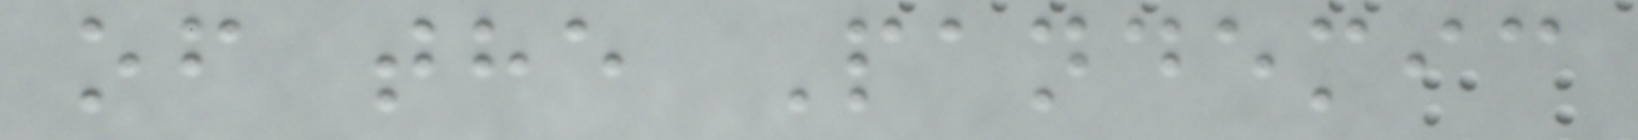of the Pandemic
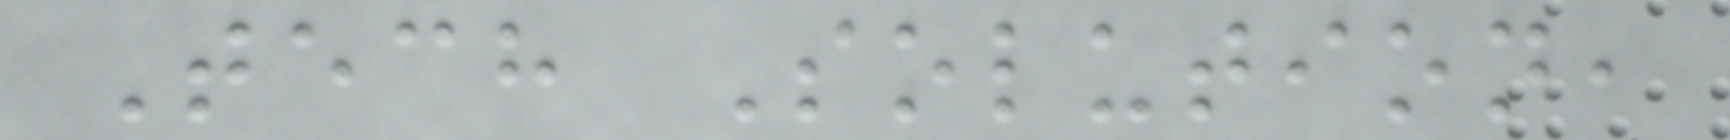Tech Solution,
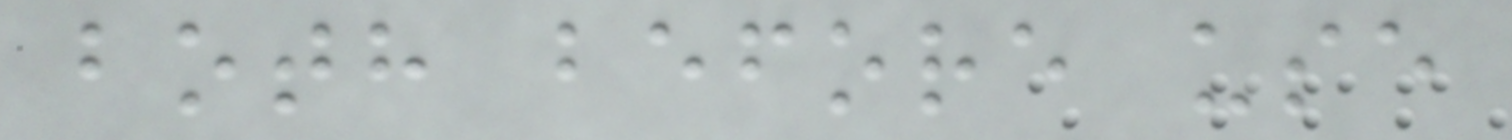both before use
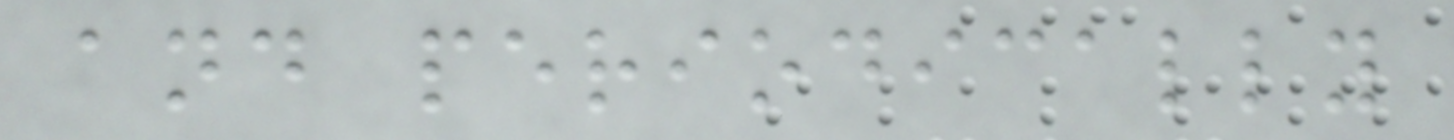and periodically
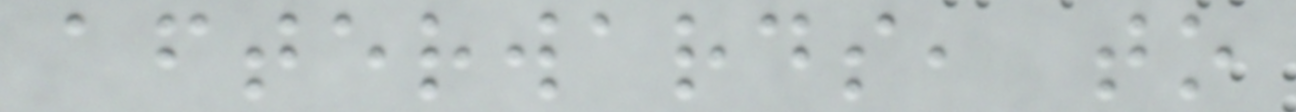afterwards, to
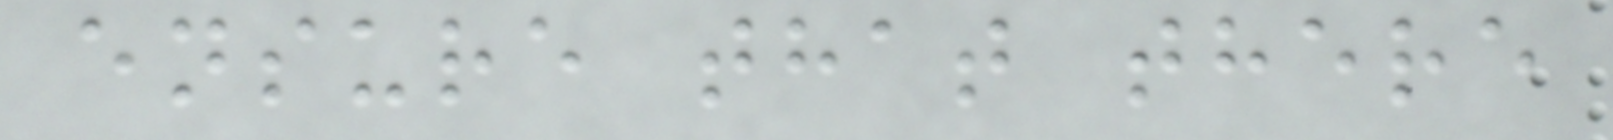ensure that there
